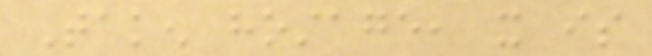Taken hostage, it is
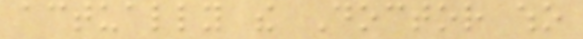actually the Doctor who
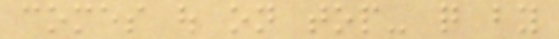comes out on top- quite by
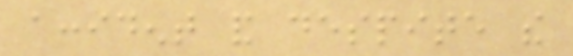accident and despite the
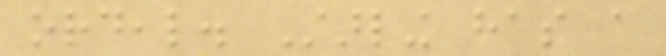ordeal. Starling has a
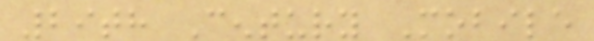29th Century Mobile
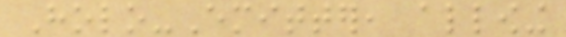Holo-Emitter, allowing
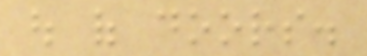out of doors.
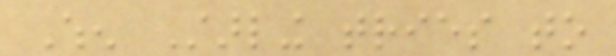When Starling tries to
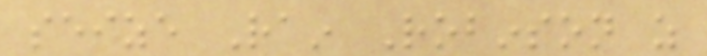seize Rain Robinson as
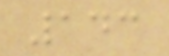143
